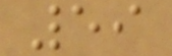59
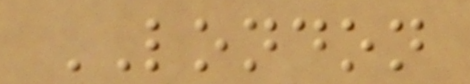LONDON
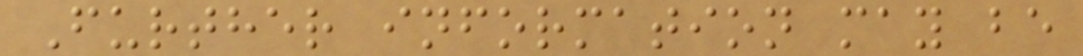Further information may be
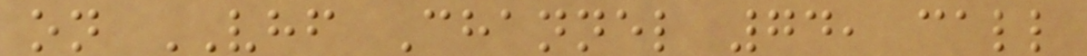on VHF Channel 74, call
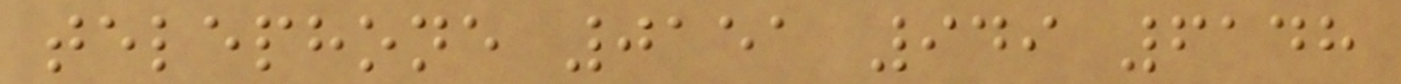telephone 0151 949 6148
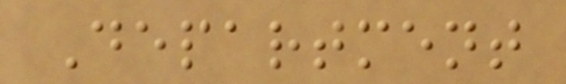Department
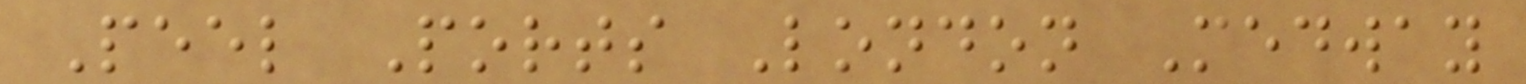Peel Ports London Medway
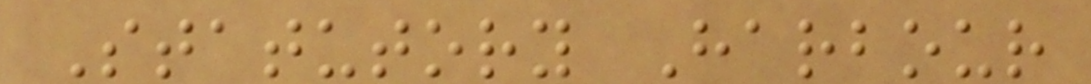Statutory Harbour
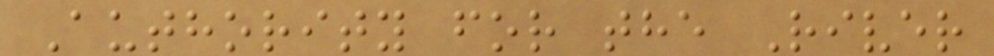Authority for the River
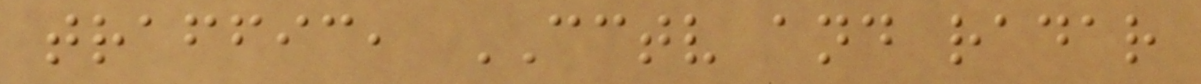traffic, CCTV and radar
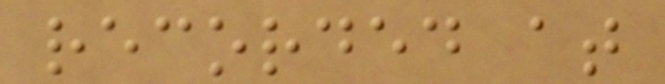recorded at
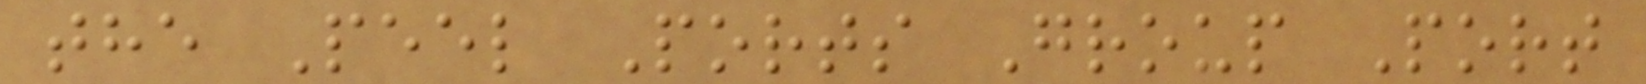the Peel Ports Group Port
